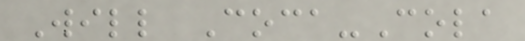Will Coca-Cola
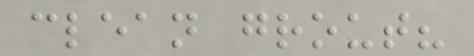clean grout?
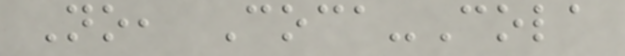No, Coca-Cola
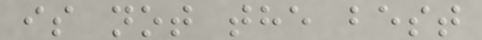is not the best
